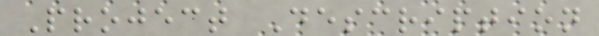Project Description
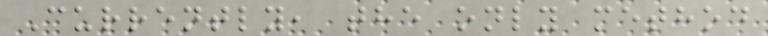Currently, the only method
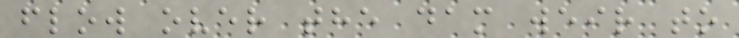flow over the dam weir to
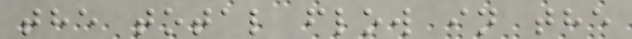the total flow in the
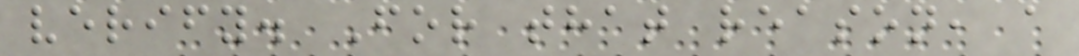verify. For that reason, a
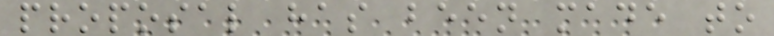proposal has been made to
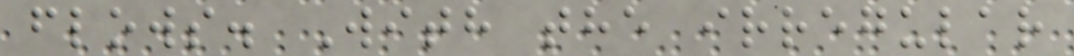flows. With the irregular
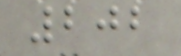202
